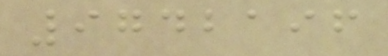9742196
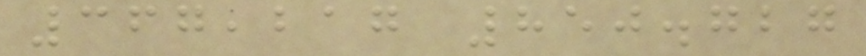367,217 850.727
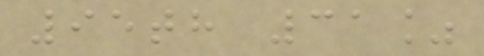95th 31%
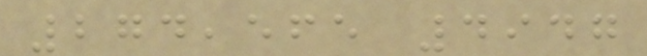274,565 4947
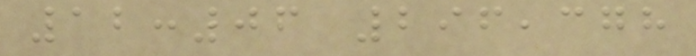12:06 296,378
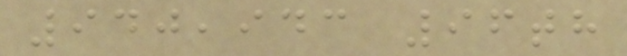940,943 96th
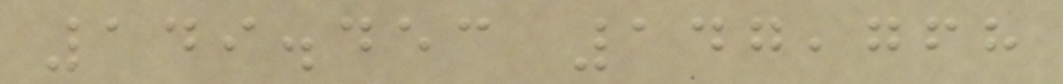149.453 147,768
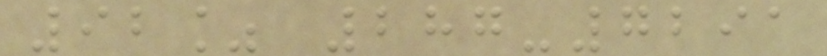92% 287-7291
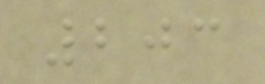203
